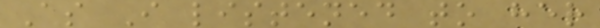As I listened to her
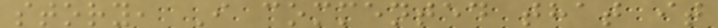story, I commented that it
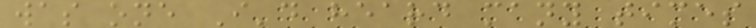was one I'd heard many times
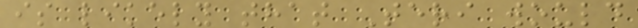is likely that Teri would
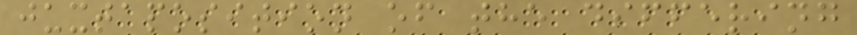juxtaposition of the differing
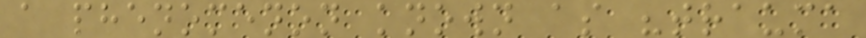a phenomenon known as "trauma
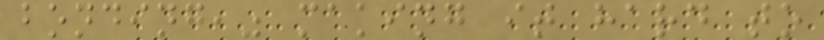bonding," making it hard to
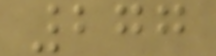277
